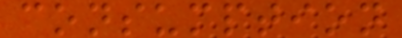consumption
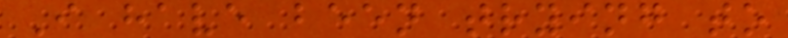I have been trying to
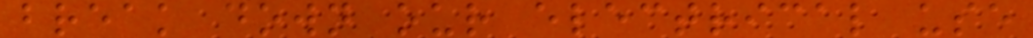break down our electrical use
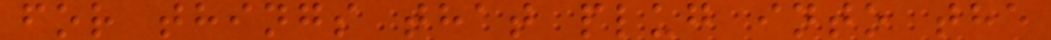for things that plug into the
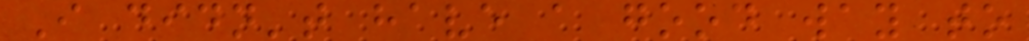I didn't have a good way to
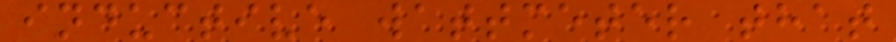inductive wattmeter that
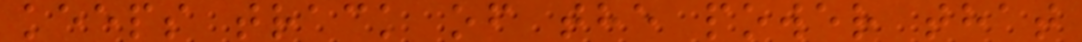keeps track of the power that
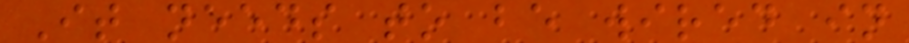It needs to be wired in
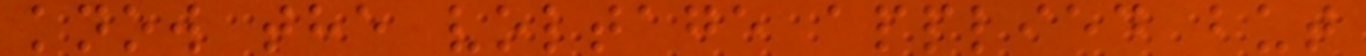know the voltage applied but
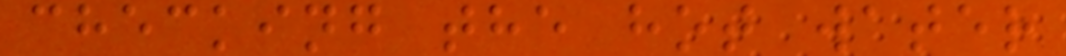checking the hot water
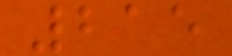215
